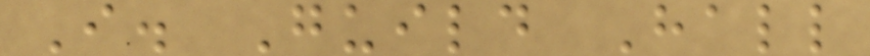I. Guild Hall
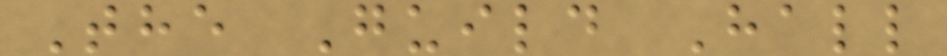The Guild Hall
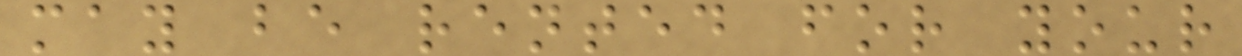may be rented for your
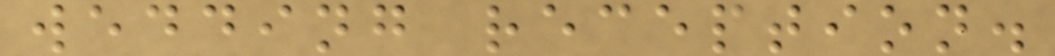wedding reception.
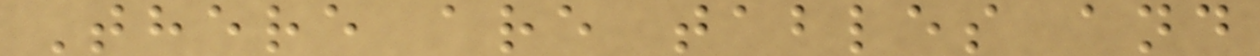There are tables and
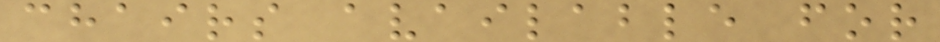chairs available for
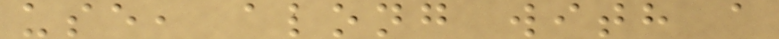use, along with a
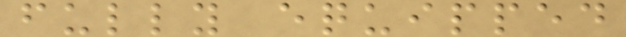fully equipped
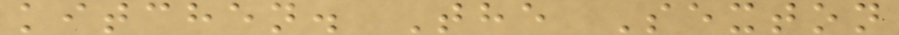kitchen. The Sexton
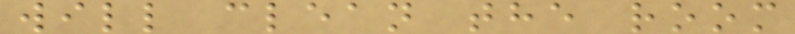will clean the room
